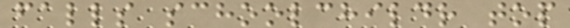falls schoolchildr top
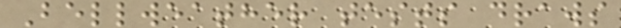Bellweather tests draws
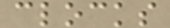clocks
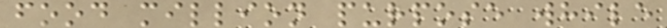food million purpose while
